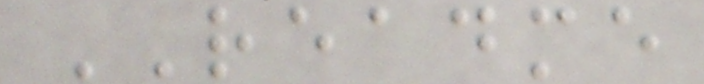README
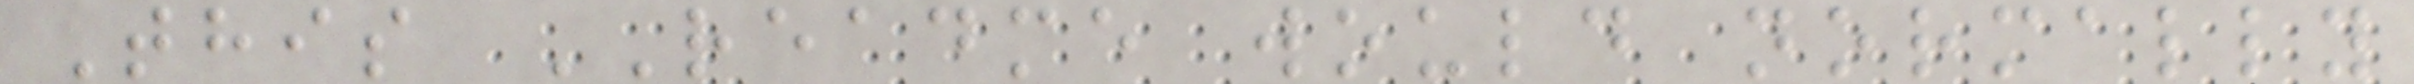This README would normally
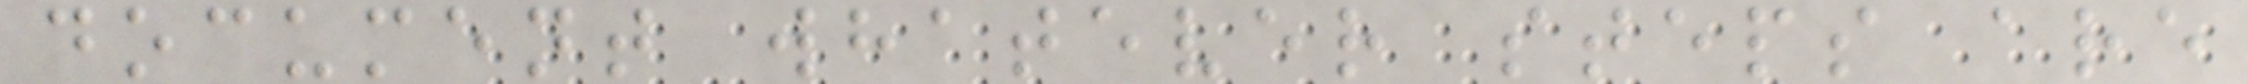document whatever steps are
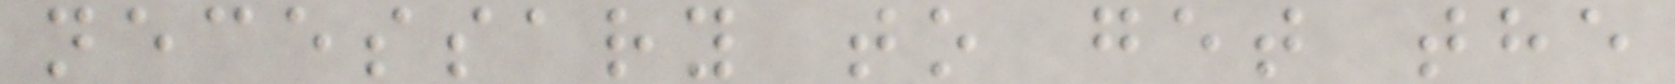necessary to get the
